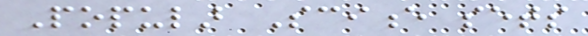Popular Science sets
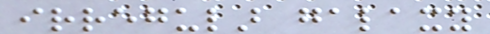irregular galaxy
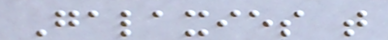Galaxies that
